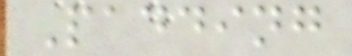Padding
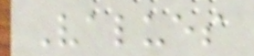Values
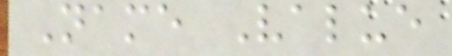Name Value
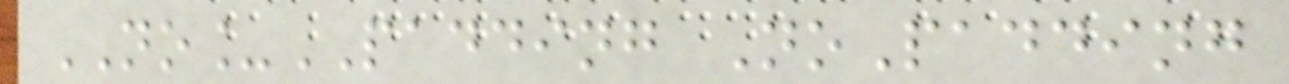NO_PADDING NoPadding
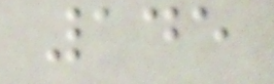145
